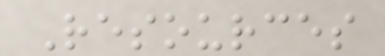Resources
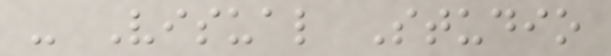- Visual Studio
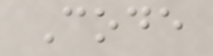Code
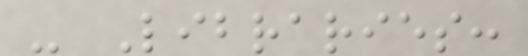- Libraries:
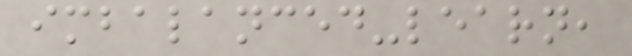imbalanced-learn,
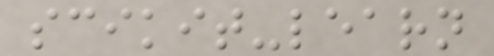scikit-learn
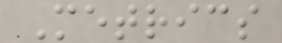Metrics
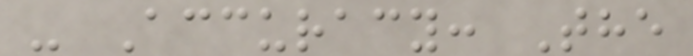- Accuracy: The
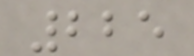225
